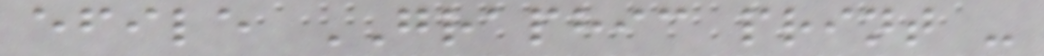efile GRAPHIC print -
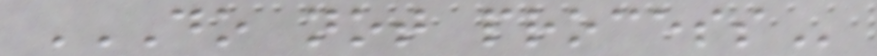DO NOT PROCESS
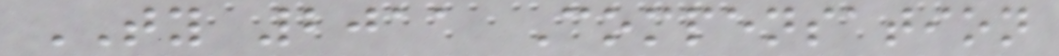TY 2011 Compensation
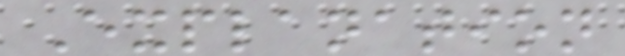Explanation
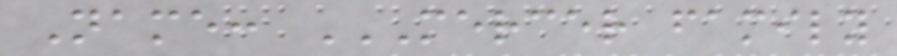Name: MERCER FAMILY
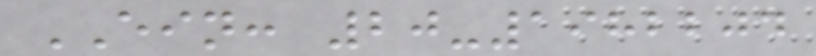EIN: 20-1982204
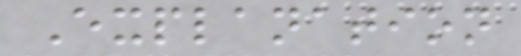Explanation
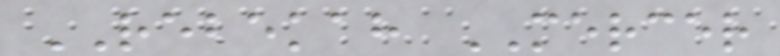REBEKAH MERCER
